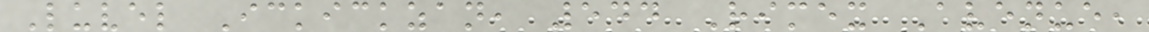Luvel Ickickzan, 544 Rimex Avenue,
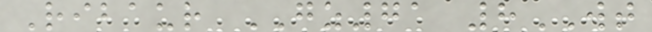Ribaur GZ71 8WT
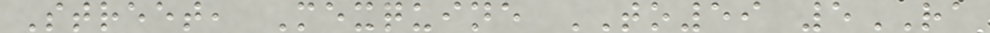Street, Mexquine TO59 5RA
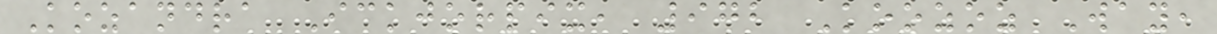Kozandra Ickjorpix, 972 Koozoz Way,
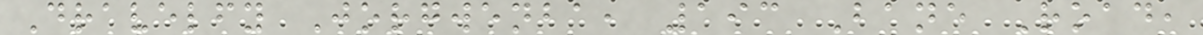Dravelfy Jorgwenba, 193 Bane Road,
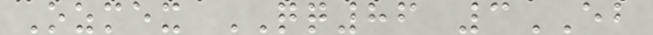Ozmex QQ86 3EB
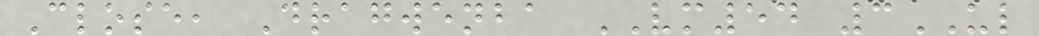Close, Dragwenba VM54 3UL
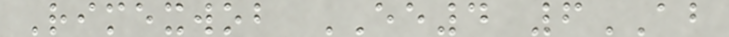Rimexwob EE4 6AB
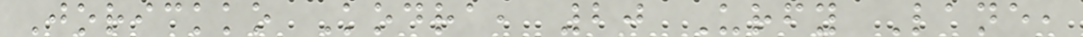Jorickko Kodra, 20 Urfy Lane,
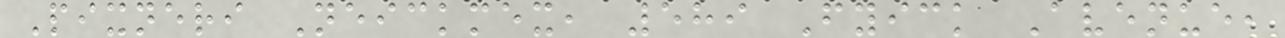Pixneri Neickmex, 589 Fyick Avenue,
